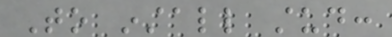To install stud:
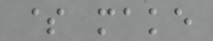$ make
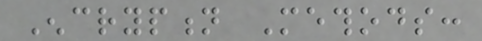Encryption Methods:
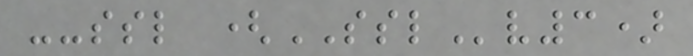--ssl (SSLv3)
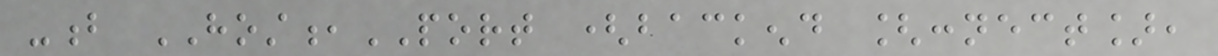-b HOST,PORT (backend [connect],
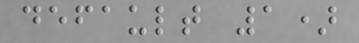default 1)
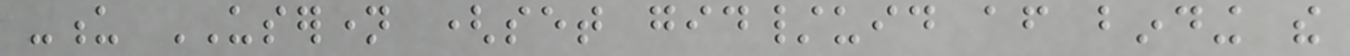-u USERNAME (set gid/uid after binding the
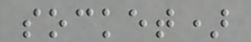socket)
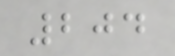204
